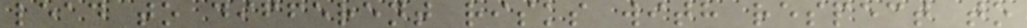lead to different risks with respect to
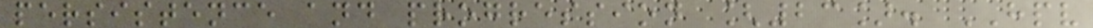persistence and progression [23]. HPV
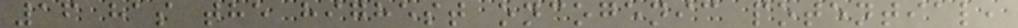16 has the highest oncogenic potential,
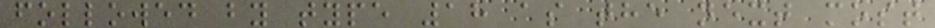followed by type 18 as the next most
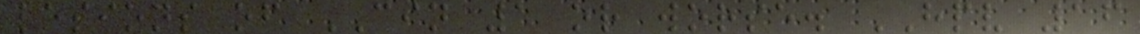lesions of CIN 1 or worse. HPV 16
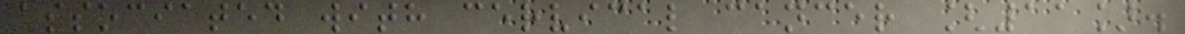associated with cervical cancer [11].
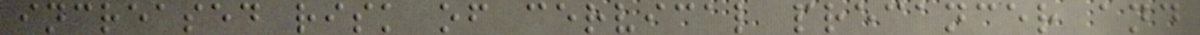increased risk of cervical precancer and
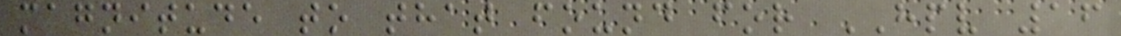magnitude to that found for HPV 16
